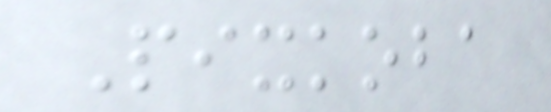Pixkoba
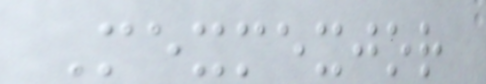Mexmexjor
